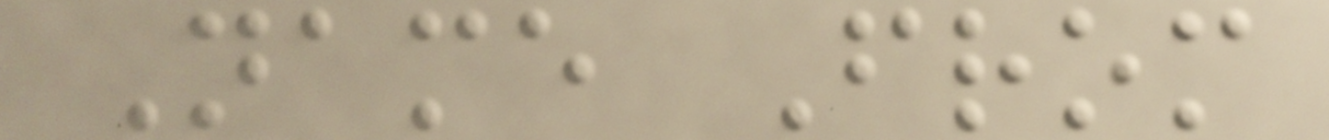Name From
